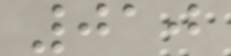010
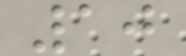10
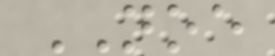NOE
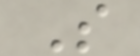S
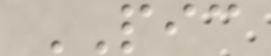PIC
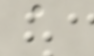a
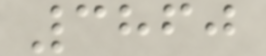3860
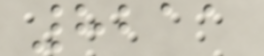8211
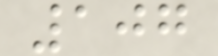107
